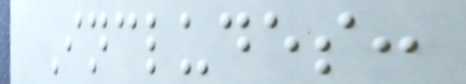Includes:
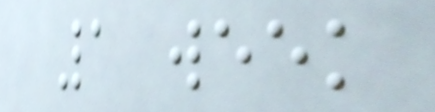1 week
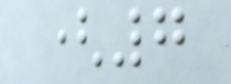(7
